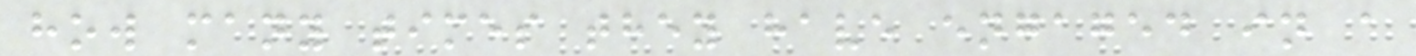how many times they have engaged in a
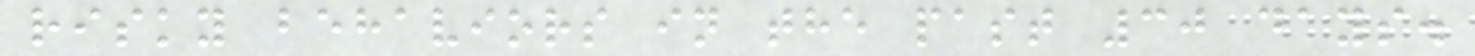risky behaviors in the past 30 days.
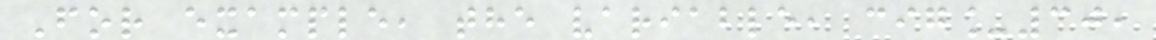For example, the variable, cig_30,
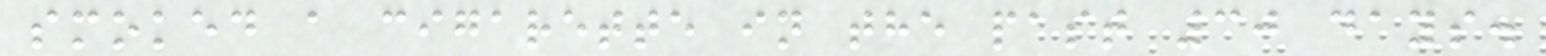smoked a cigarette in the past 30 days.
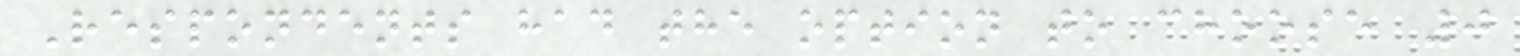Respondents had the option to choose 0
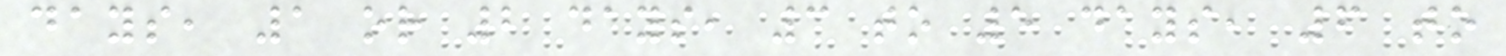days, 1 or 2 days, 3 to 5 days, 6 to
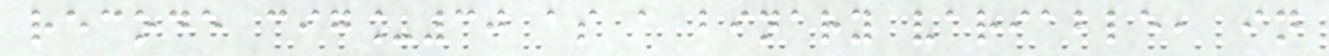recode cig_30 as a binary variable, in
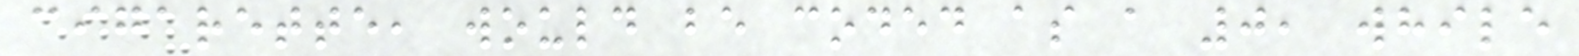cigarette, would be coded as a 0, while
